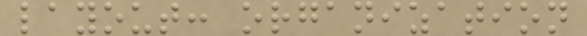layout: organization
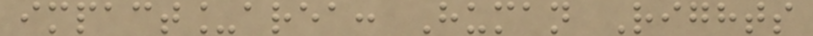impact_area: Human Rights
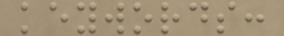keywords:
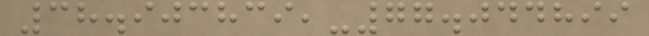38.903839,-77.044899
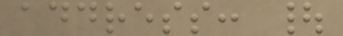address: |
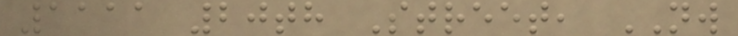1111 20th Street, NW
